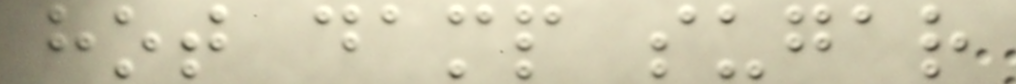hot damp sugar
